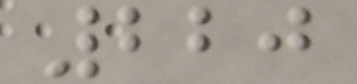220
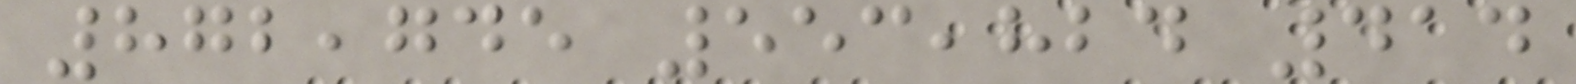872,745 553,824 414
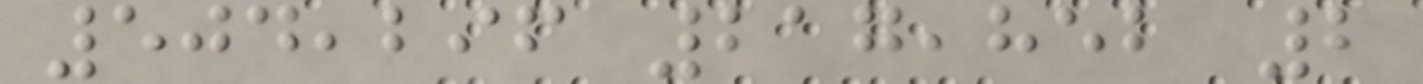504,296 217,852 2
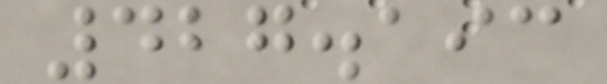427.193
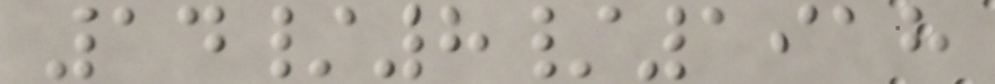14/8/1918
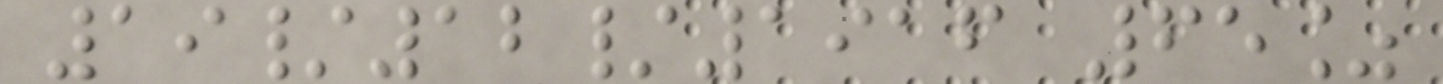19/12/1916 65%
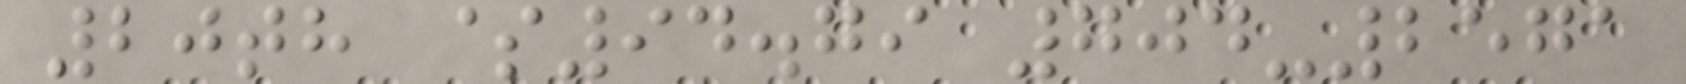20th $94.79 704-2571
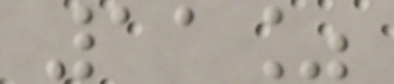11%
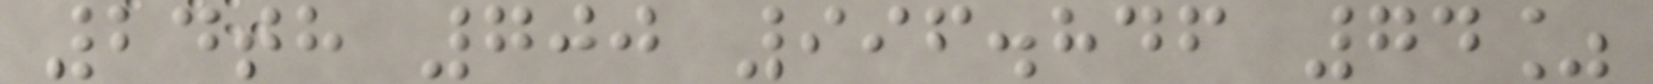24th 700 996.846 74%
